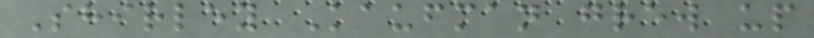Shirley Kaufman grew up
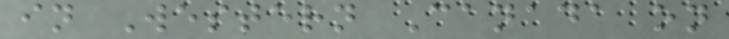in Western Canada on
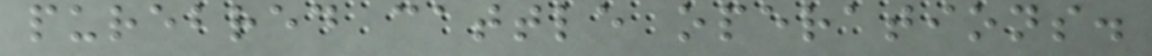purebred cattle operations.
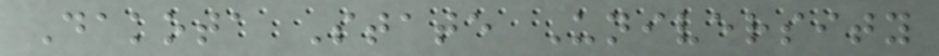Dakota State University
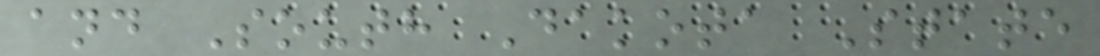and South Dakota State
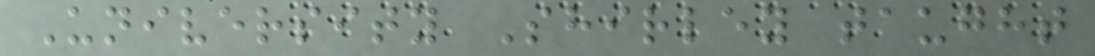University Shirley taught
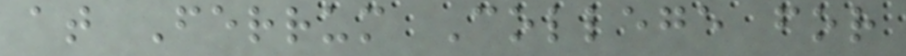at Ferrum College for
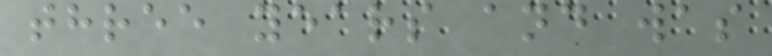three years and was
